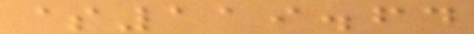$119.64
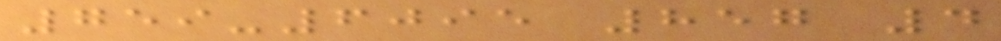759-6095 857 4
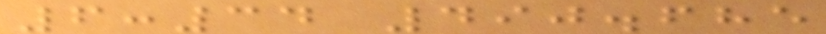6:34 490.685
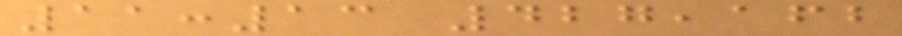11:13 427,162
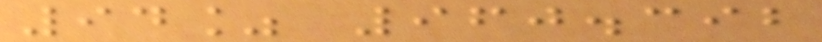94% 960.392
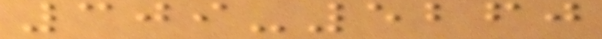309-5260
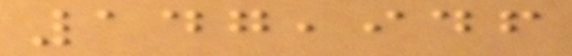147,946
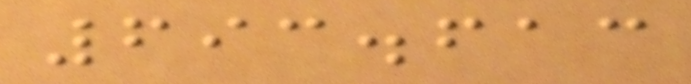693.613
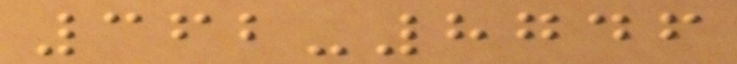362-8746
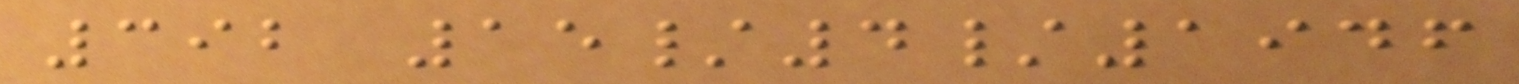392 15/4/1946
